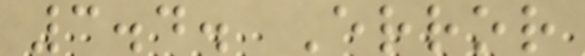3.4. Error
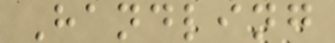Handling
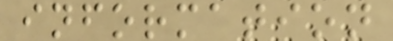information
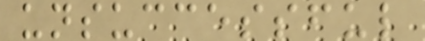unsuccessful
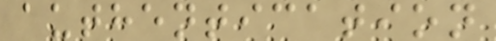authentication
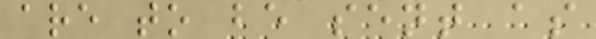are to be sent as
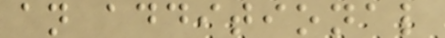an additional
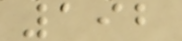192
